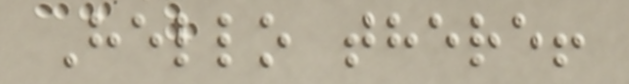Hello there!
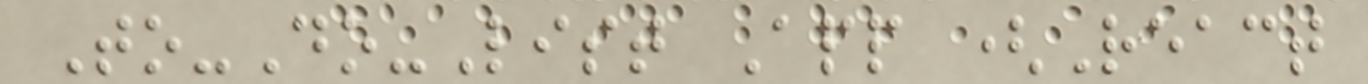To-Do-List App (React
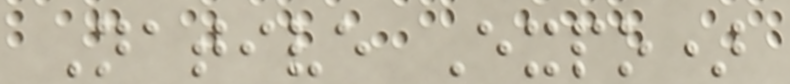Native Expo)
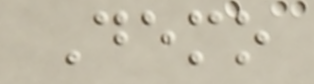Demo
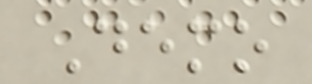Demo
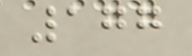177
